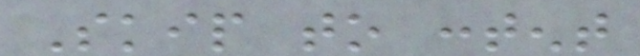Skip to content
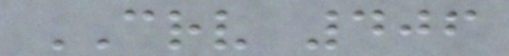CRV 406
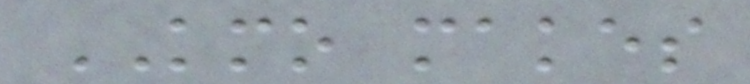KMO makes
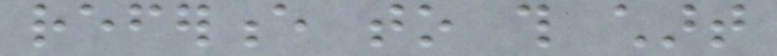reference to this chart
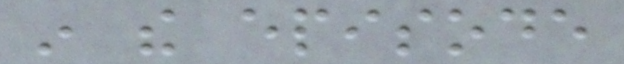in the episode
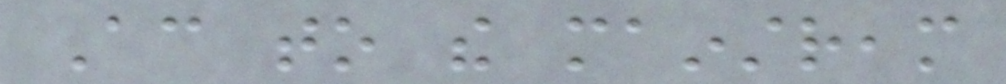According to the mainstream
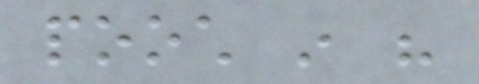pooch in his
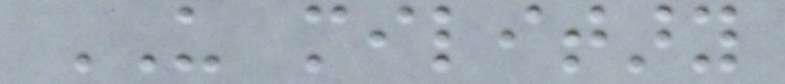US military
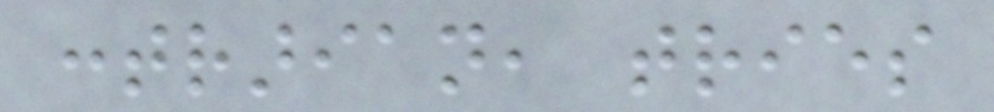contrarian, tries
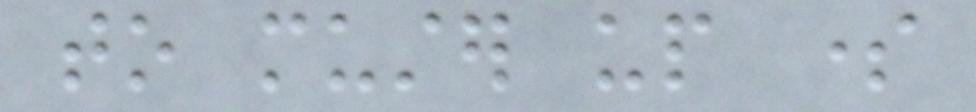to muster up some
